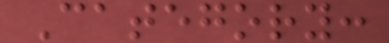Category:
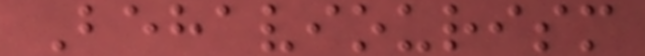Behaviourism
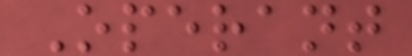Operant
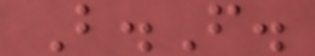B.F.
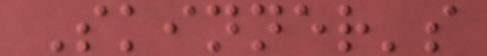Skinner's
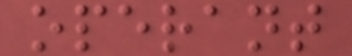operant
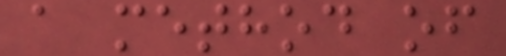a method of
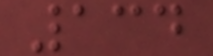134
